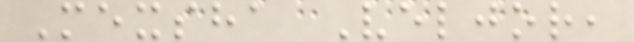Mexsha Veljor,
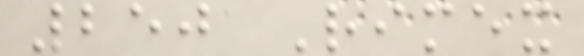250 Rimex
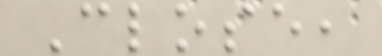Close,
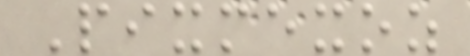Pixmexoz
